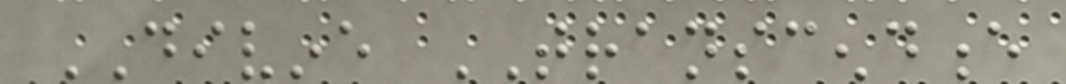DIVINE TRANSCENDENCE
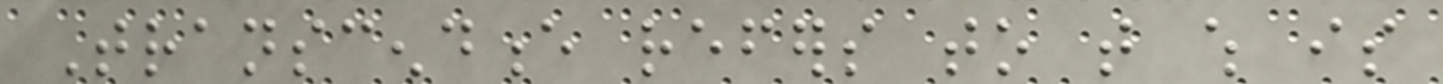Transcendence refers to that which is
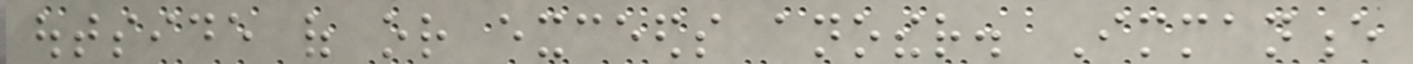outside of or exceeds another. Immanence
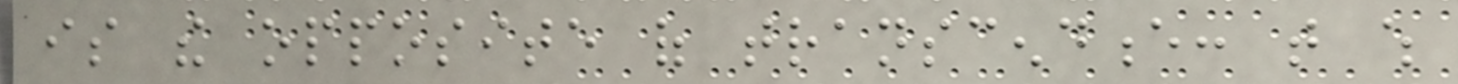is the opposite of transcendence: that which
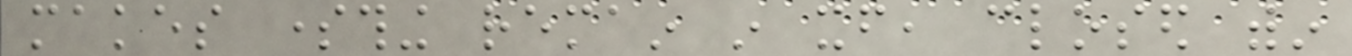makes something remain in itself, closed within
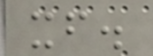itself.
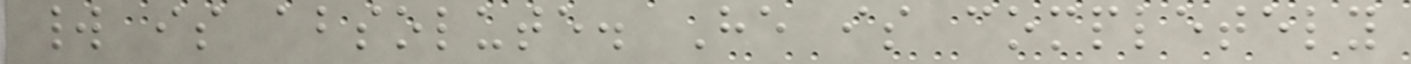world is absolute. He is completely
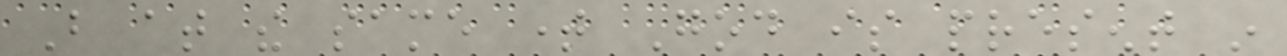But at the same time God is present in
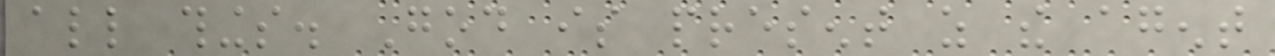all things. God is present as the agent
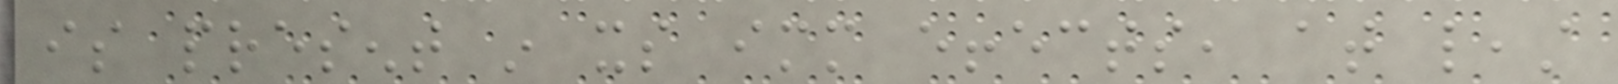is present in its immediate effects, at least
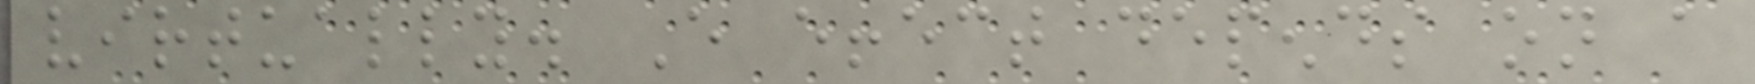virtually. Every effect depends on a
